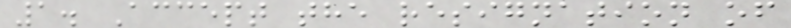1. Accept the resignation of
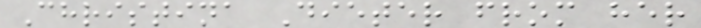Christina Dieter from her
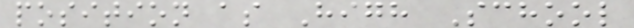position as High School
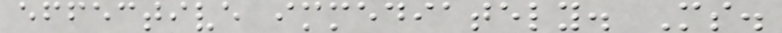effective immediately. Ms.
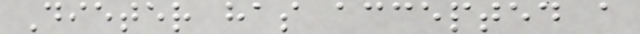Dieter has accepted a
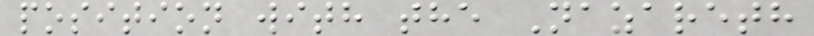position with the Nazareth
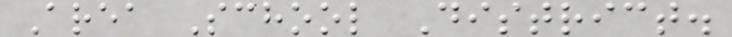Area School District.
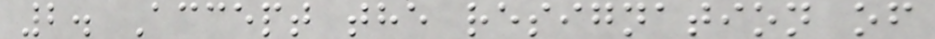2. Accept the resignation of
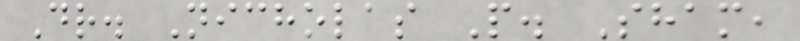Dr. Nicholas P. Sham,
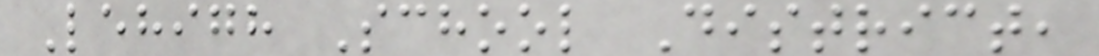Lehigh School District,
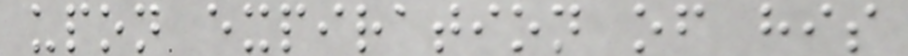upon expiration of his
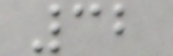32
